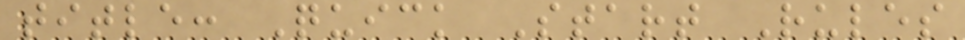title: Quick Start Rules
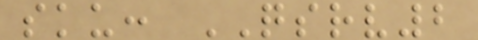sku: QSRV2
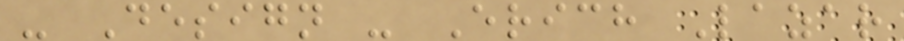- Design - Erich Lazar
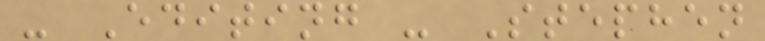- Editing - Stephen
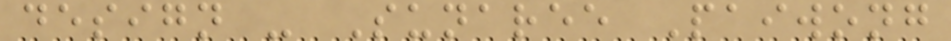design - Sunaree Paiwong
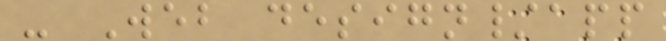- Web design/app
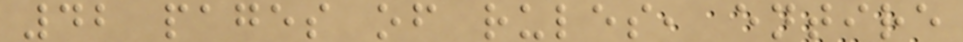42 pages of rules, entire
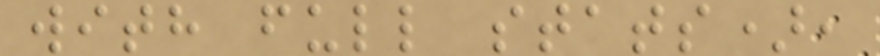with full stats),
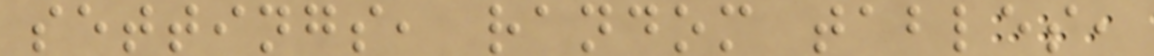settings, random tables,
